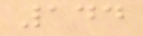144
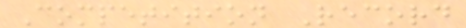Competition Record
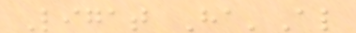Ligat Ha'Al
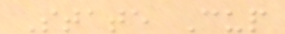State Cup
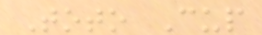Toto Cup
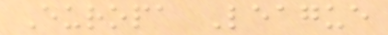Europa League
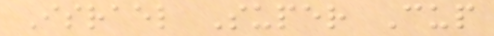Israel Super Cup
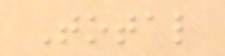Total
